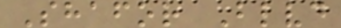Shafor Blvd
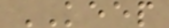KEEP
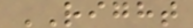RIGHT
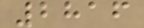2816
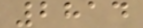2814
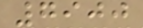7900
